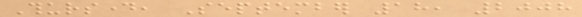Thursday, September 18, 2008
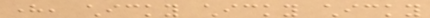here, chicky chicky chicky
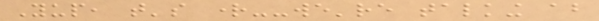Yup, that's right--we're talking about
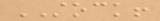STOCK!
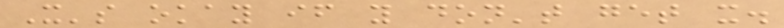It's okay if you don't get it.
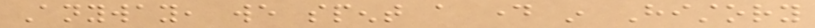Anyway, we spent a day in History
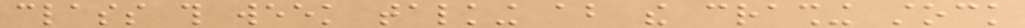class this week talking about the crashing stock
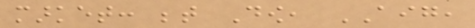market: between Dow, AIG,
